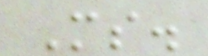Ms.
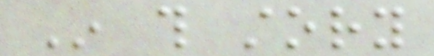In this story
